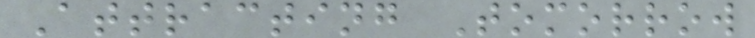Attracting Tomorrow
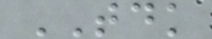TDK
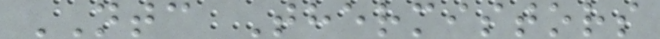NTC Thermistors
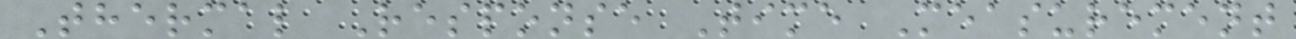Thermal Response Time Measurement
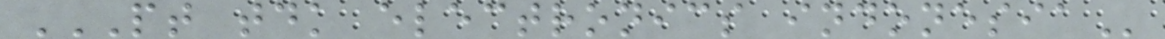PT TDK ELECTRONICS INDONESIA
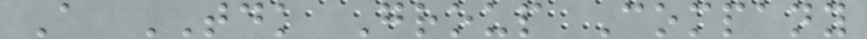A TDK Group Company
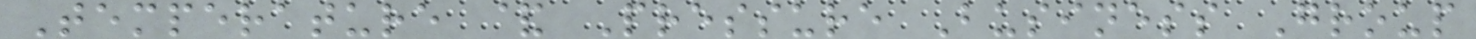Temperature & Pressure Business Group
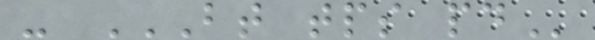- BT TPS PD
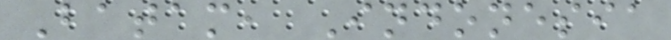Batam, Indonesia
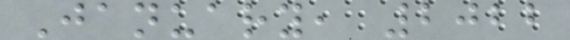January, 2022
